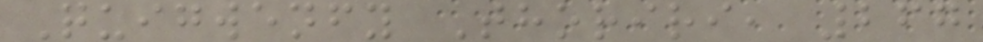Quigwenfy Thoriri, 267
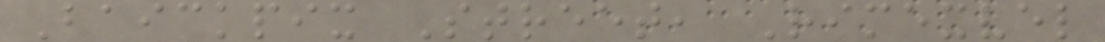Baickpix Street, Rimexvel
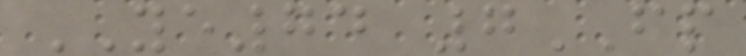YE74 7FP
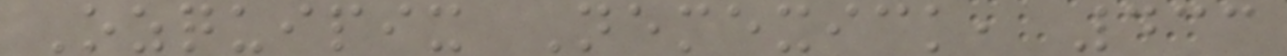Ozquipix Nemexick, 433
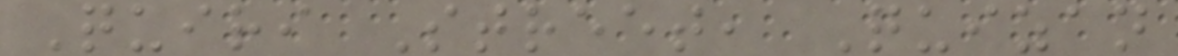Quiri Street, Quizan
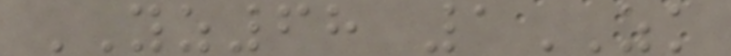YZ68 1ZK
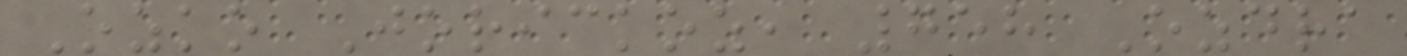Ozko Jorickoz, 758 Ozdra
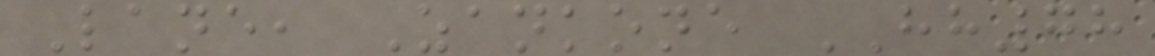Lane, Zankone HH78
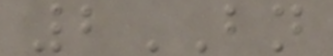2BN
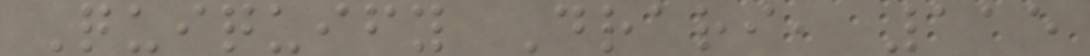Quiquify Drari, 115
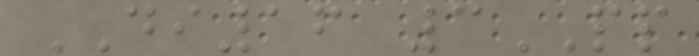DI16 3PP
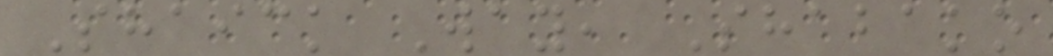Shaick Way, Shabako
